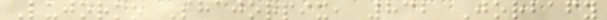Lujorko Shajorpix, 832 Jorbafy
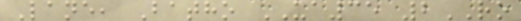Lane, Batho UA35 2RO
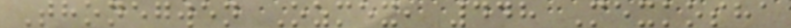Thonegwen Ozmex, 448 Mexkosha
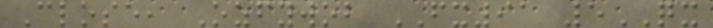Close, Ozfywob FX91 5QX
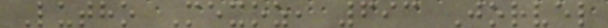Lutho Mexoz, 693 Jorvel
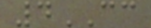4CC
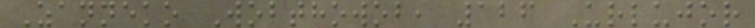Zanneko Wobthowob, 126 Urlujor
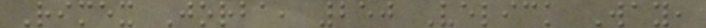Rimex Jorba, 250 Velick Way,
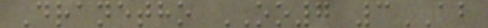Dranetho OO7 3AB
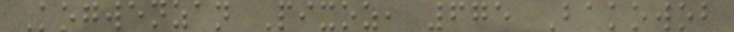Kogwenzan Pixoz, 675 Bakowob
